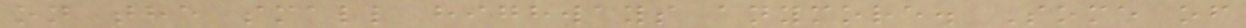on the small highways anymore. Some of
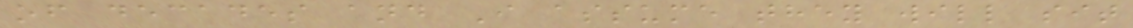of decades and I assume they will sit
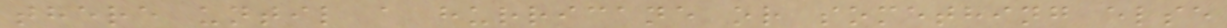there until a hurricane or something else
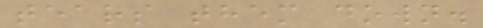tears them down.
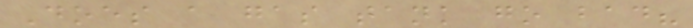Does a gas tank go bad?
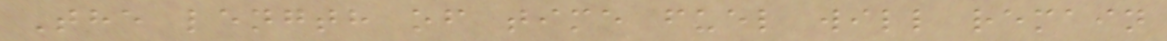The length of time fuel will remain
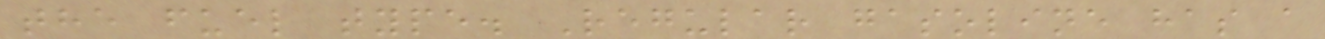the fuel type. Regular gasoline has a
